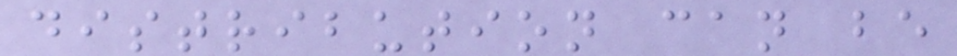distribution can be
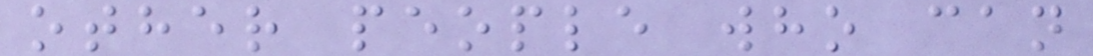other people who can
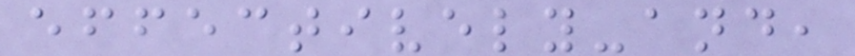effectively-and,
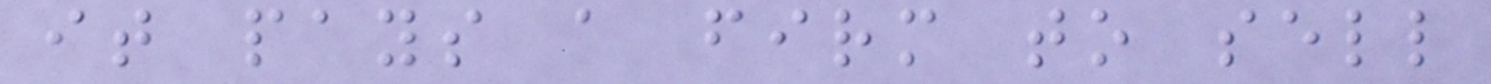it pays a firm to sell
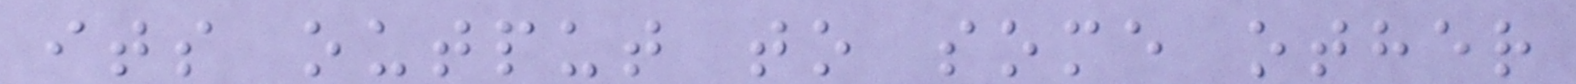its output to some other
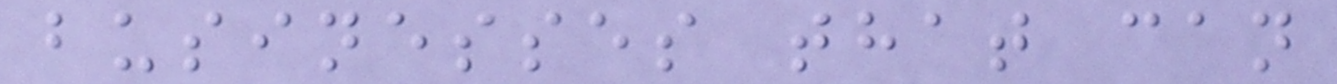businesses that can
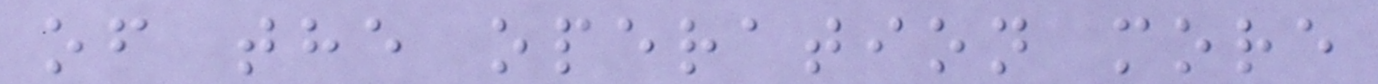of the operation more
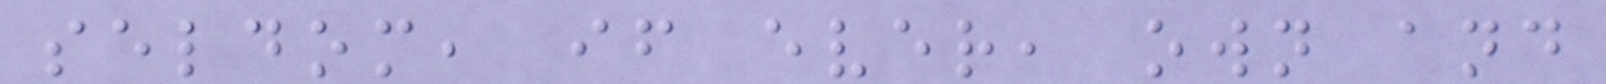seldom, if ever, own and
